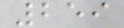259
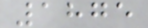1875
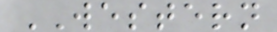WESTERN
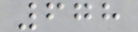678
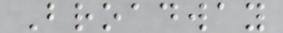Broadway
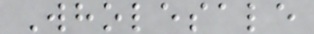Wholesale
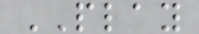PLAY
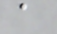a
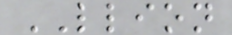LLION
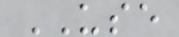USE
